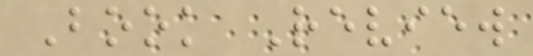Book Review
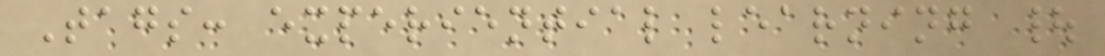Tags: experiential learning |
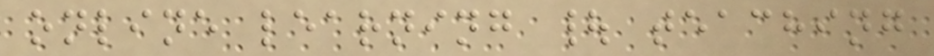online learning | teaching
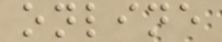online
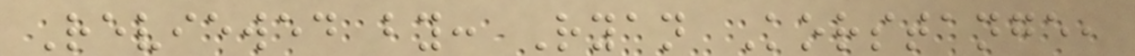Reviewed by: Ryan Korstange,
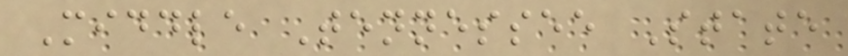Middle Tennessee State
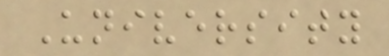University
